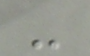-
